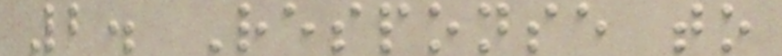2. Response to
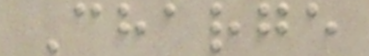Charge
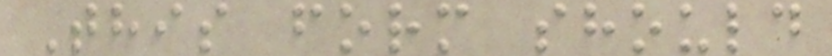This form should
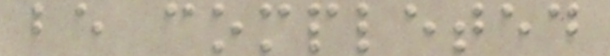be completed
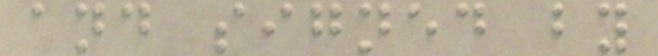and signed by
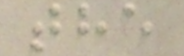the
